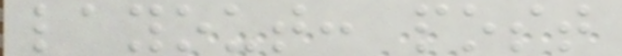layout: post
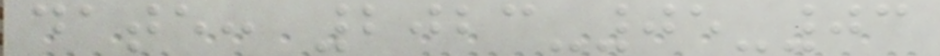date: 2023-05-03
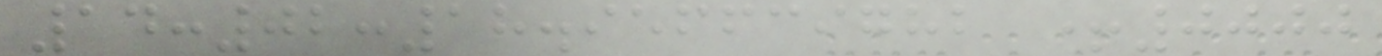14:02:18.956639782 +0000
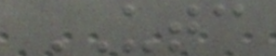UTC
